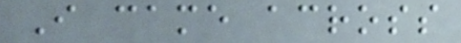I came across
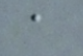a
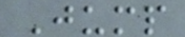Jump
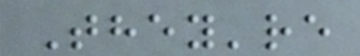They're
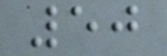50
